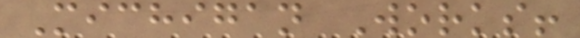Michigan Works!
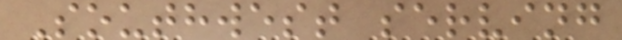Southwest serving
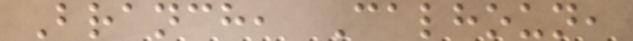Branch, Calhoun,
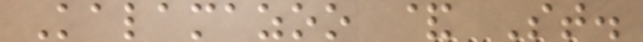Kalamazoo & St.
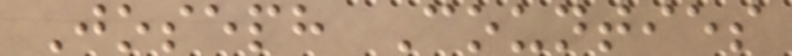Joseph Counties
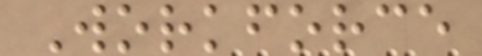Workforce
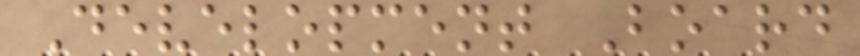Development Board
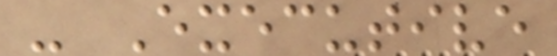- Executive
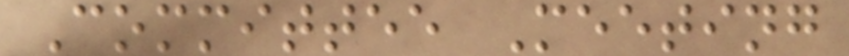Committee Meeting
